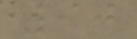90
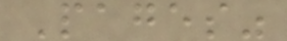Pages"
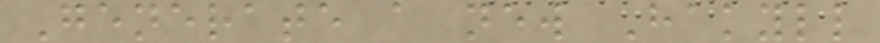Generate a new Hakyll
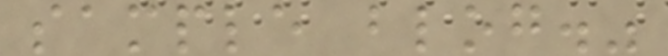sample blog."
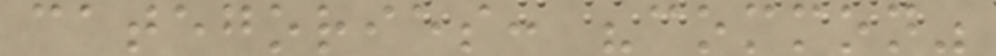categories: "common"
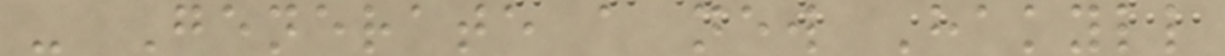- Generate a new Hakyll
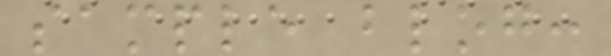sample blog:
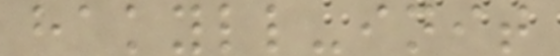hakyll-init
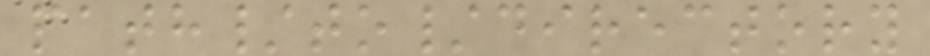path/to/directory
